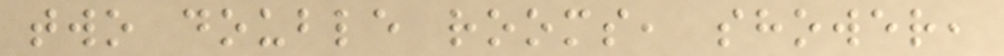two double rooms, shower,
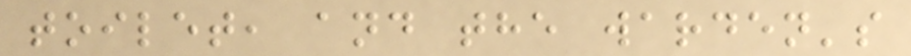toilet, and the warden's
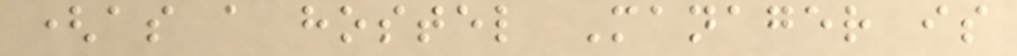(as a hostel Manager is
